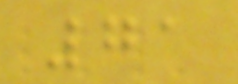71
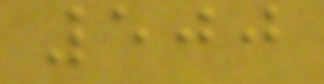500
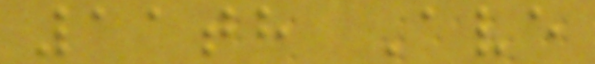11th Ave
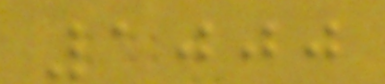1000
